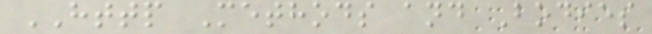HTTP Methods and Bodies
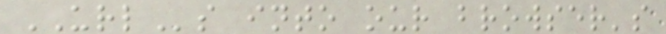URLs into our browser's
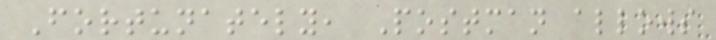Fortunately, Postman allows
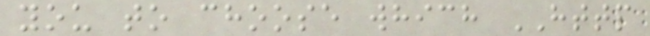you to choose which HTTP
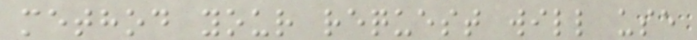method your request will use
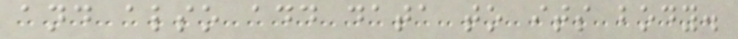and also add data to its body.
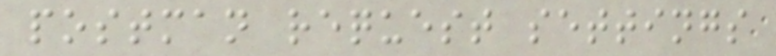postman request settings
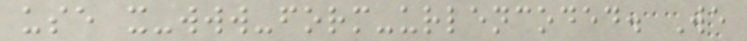use x-www-form-urlencoded. We
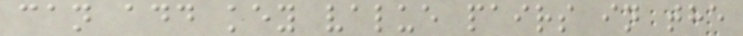can add key value pairs in the
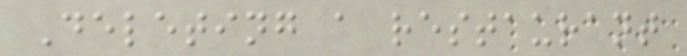Deleting a restaurant
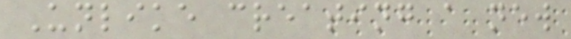Unlike creating a new
